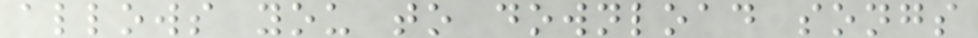allows you to download songs
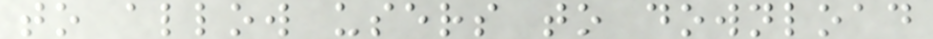to allow users to download
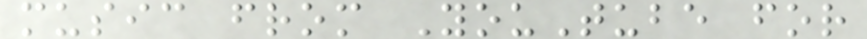music from YouTube for
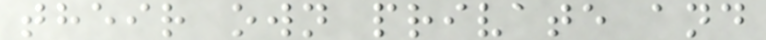their own private and
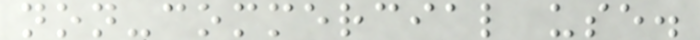non-commercial use.
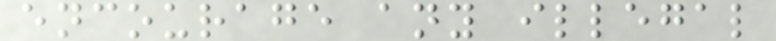encourage any illegal
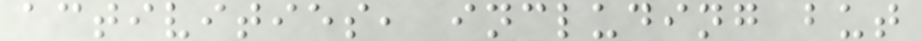activities, including but
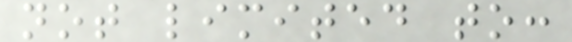not limited to:
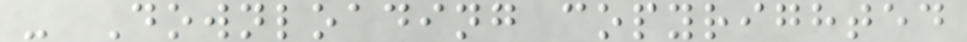- Downloading copyrighted
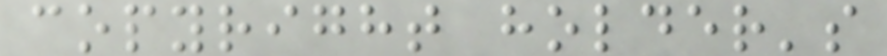copyright holder's
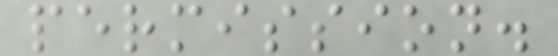permission.
